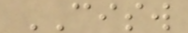CISW
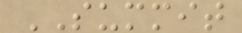SUMMIT
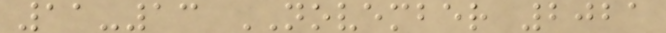11-13 NOVEMBER 2021
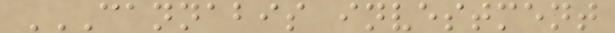CANNABIS INVESTMENT
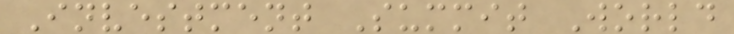Investment Summit World
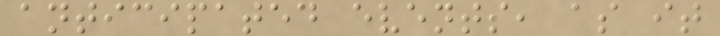anticipated events, as it
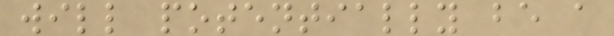will potentially be a
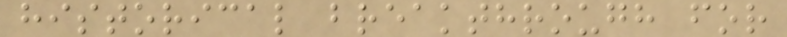historical breakthrough for
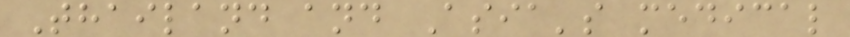Thailand and Asia's medical
